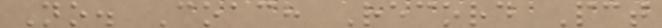No. Coach Record Pct
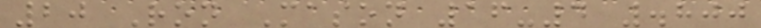20 Ron Mason 16-4 .800
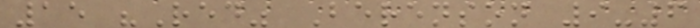15 "Red" Berenson 9-6
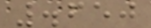.650
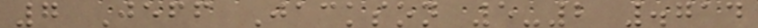7 Jeff Jackson 5-2 .714
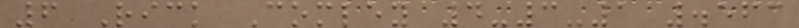6 Rick Comley 4-3-1 .563
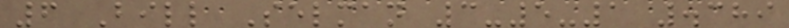6 Bill Selman 3-5-1 .389
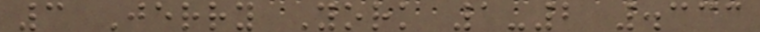3 Jerry York 1-2 .333
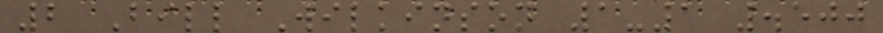2 Bill Wilkinson 1-1 .500
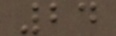24
